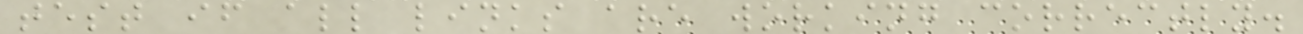test if all links are working correctly.
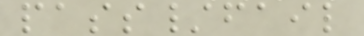pass/fail
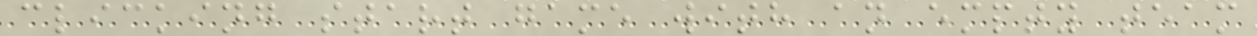clicking start game with an empty team
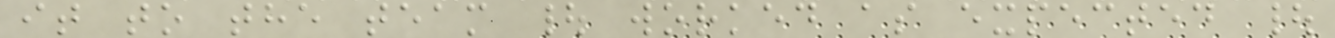it to the team | worked as expected |
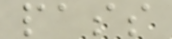pass
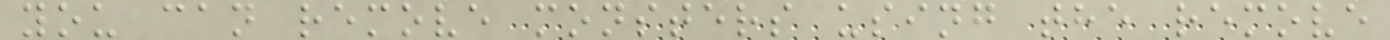you can remove monsters using the remove
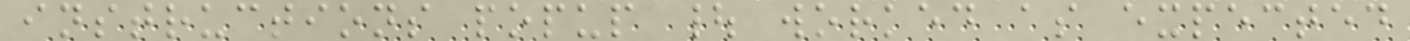instructions popup | worked as expected
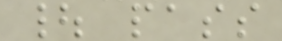| pass
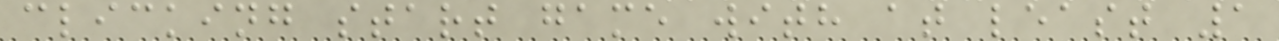clicking start game with at least 1
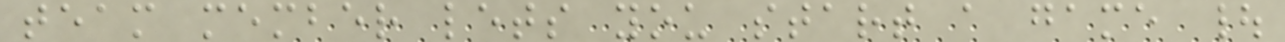team member lets you start a game |
